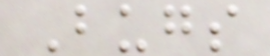Bugs
